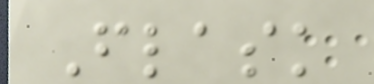Flask
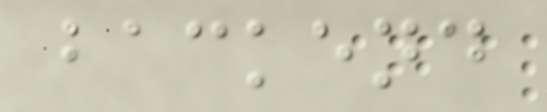backend
